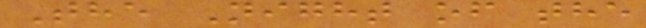The Night of the
